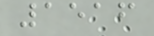1516
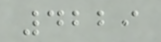4229
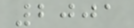2001
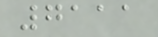7111
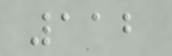112
